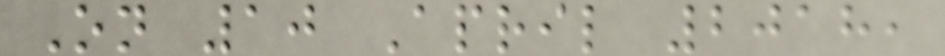On 10 April 2018,
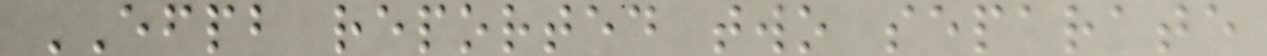EFPB reported two separate
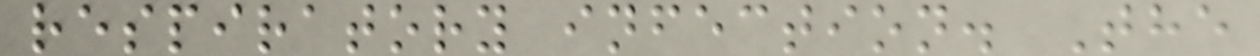respiratory infection. The
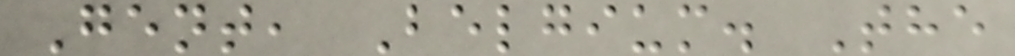Gent, Belgium. The
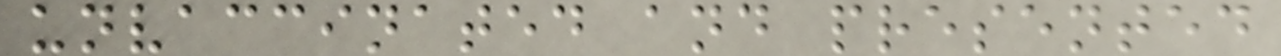unvaccinated and presented
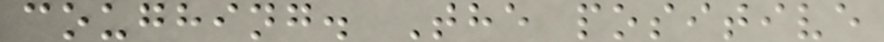coughing. The positive
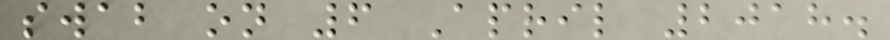swab on 6 April 2018.
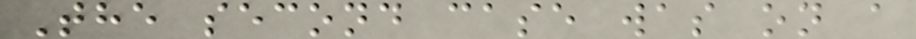The second case was on a
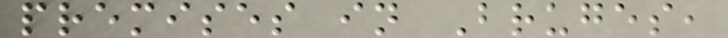premises in Bruges,
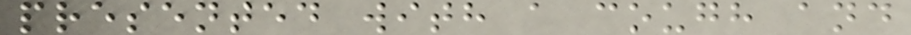presented with a cough and
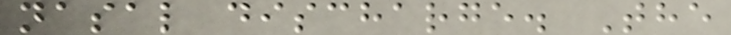nasal discharge. The
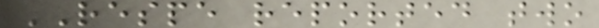RESPE reported two
